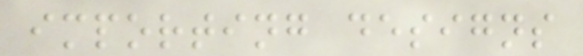importing designs
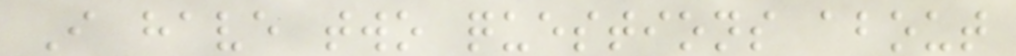I have two questions about
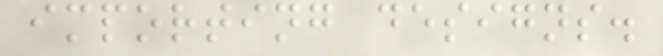importing designs.
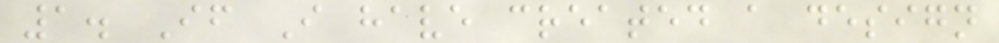1. If I have created a design
